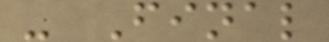- Final
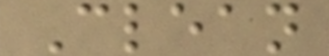Clean
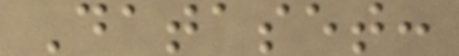Dataset:
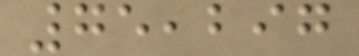75,297
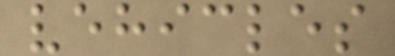vehicles
